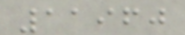11960
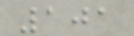101
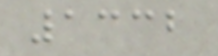1332
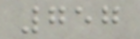757
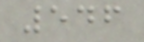546
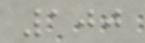100
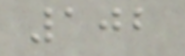102
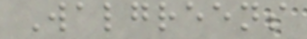Walgreens
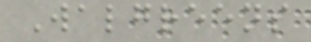Walgreens
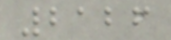2126
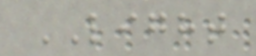LIGHT
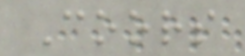Coors
